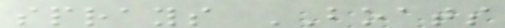sprays BOATS
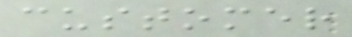customer
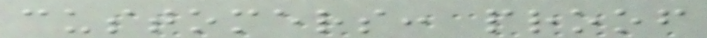customers: proof
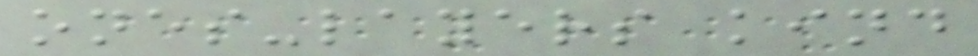ones-layers kind
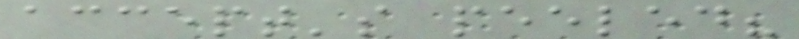accept's peeled?
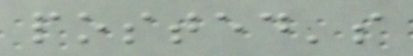posted's
